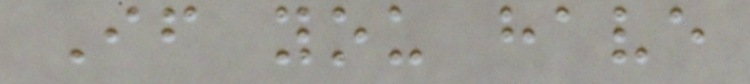If you have
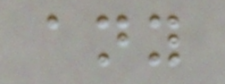any
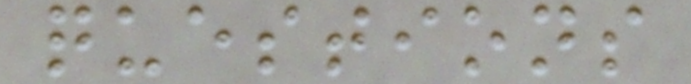questions
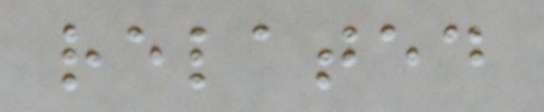related
